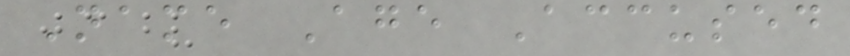Name Age Accused
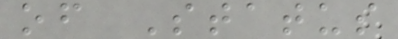of Status
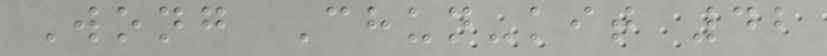Wong Chun-kit 42
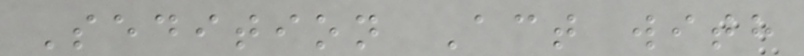Sedition Act with
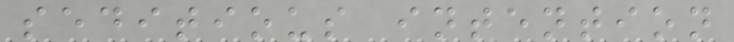seditious intention
